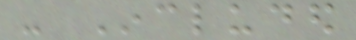- Included
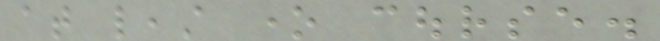at least one course.
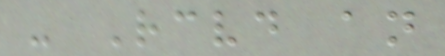- Received an
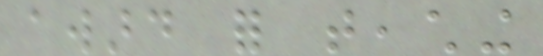award for teaching
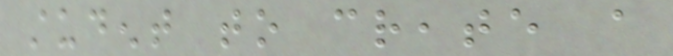student to create a
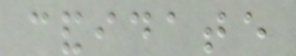candidate
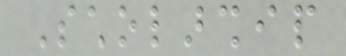Scholarship
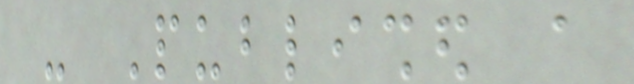- Published a
